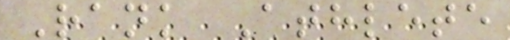Rank Athlete
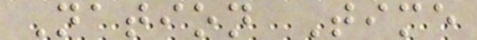Nation Time
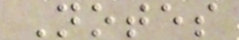Notes
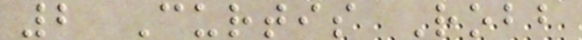2 Curtis Robb
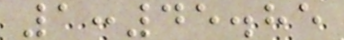1:45.85
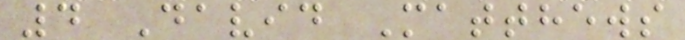4 David Matthews
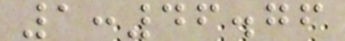1:46.76
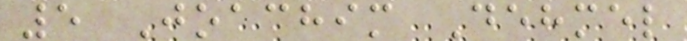5 Joachim Dehmel
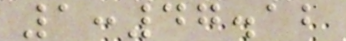1:47.12
